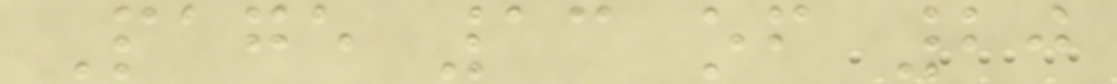Page 13 of 20
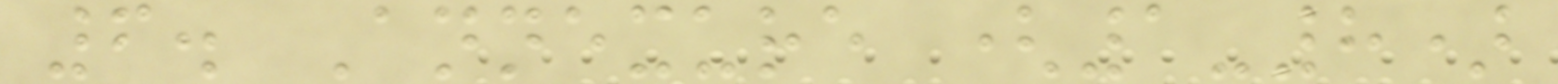6. Annexure (1-8)
